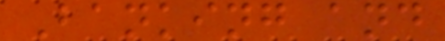Banking and
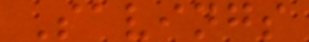Savings
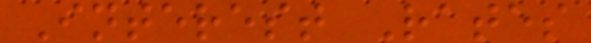Interest Rates
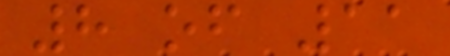8 of 11
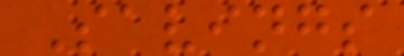Savings
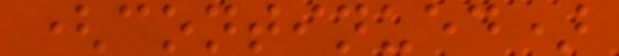(continued)
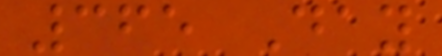365 Day
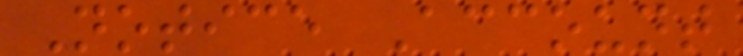Notice Account
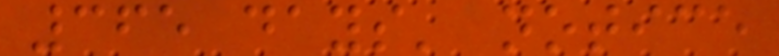365 days' notice
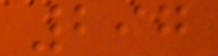297
